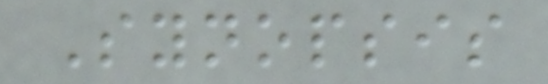Synopsis
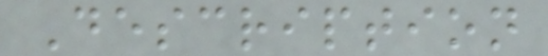Description
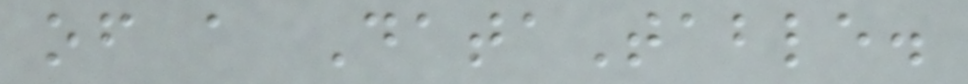of a DataTable.
